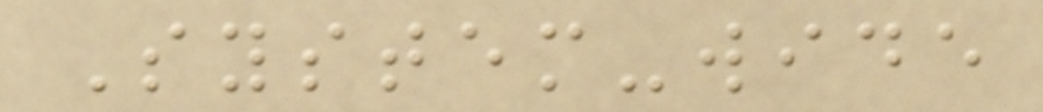System-wide
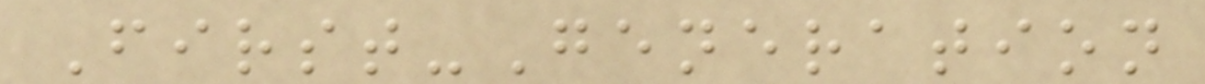First-Generation
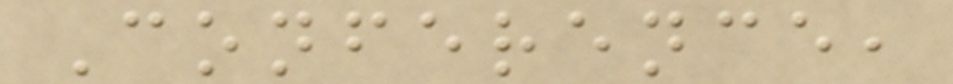Conference,
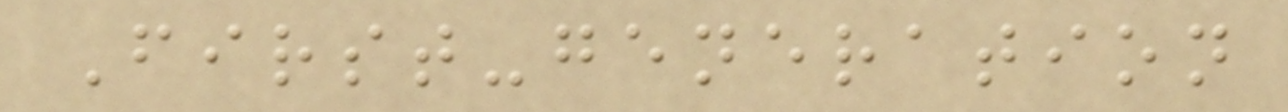First-generation
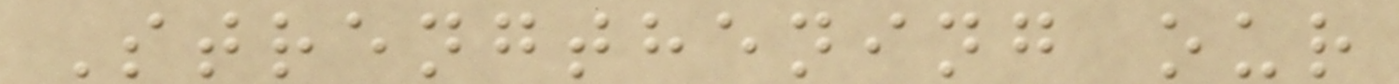Strengthening our
